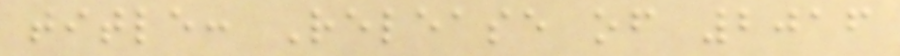title: Release of 2016
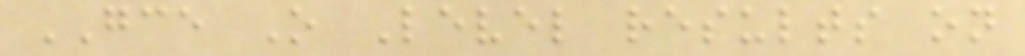GCE O Level results on
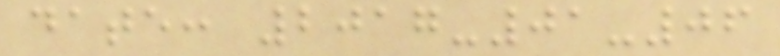date: 2017-01-06
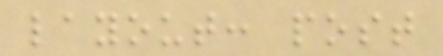layout: post
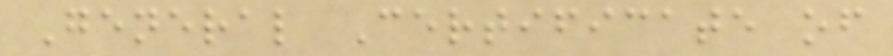General Certificate of
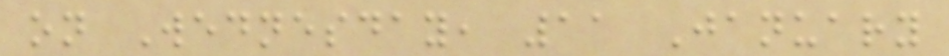on Wednesday, 11 January
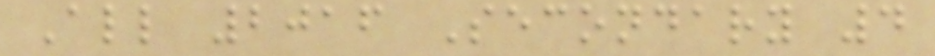All 2016 Secondary 4
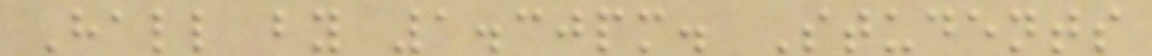Hall by 1.30pm. Students
